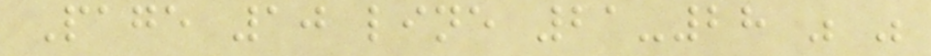Page 10 line 21-28 " "
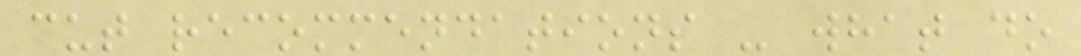cut recommendations - what do
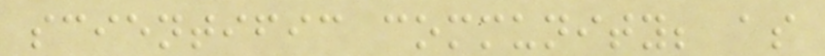scientific community; as
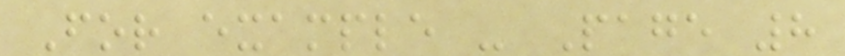For example - Page 8
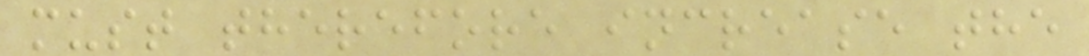must therefore increase the
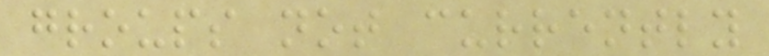groups not currently
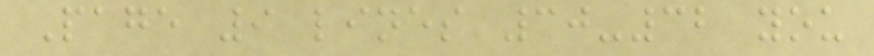Page 9 lines 30-32 you
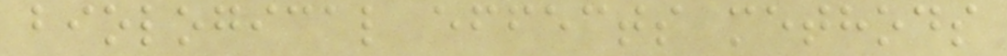biological effects methods
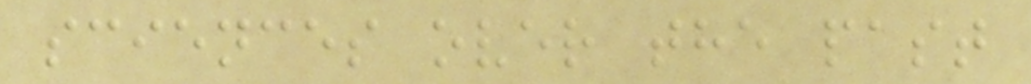sciences over the past
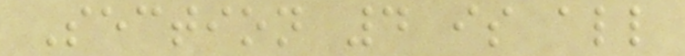Section 4 is all
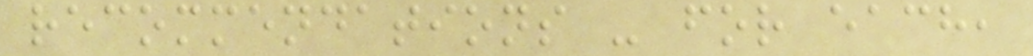recommendations - for each,
